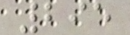295
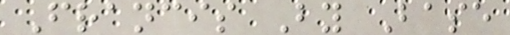Francis By Base
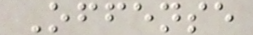Offense
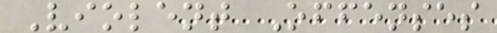Violent Offenses
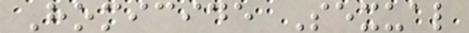Homicide Sexual
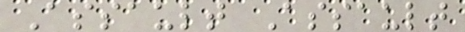Assault Assault
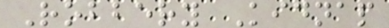Robbery Kidnap
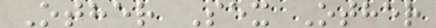Other Sex Other
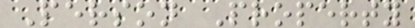Person Property
